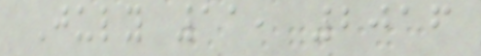July 11, 2016
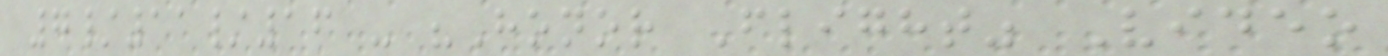7/11/16 - "Honor Flight" Video
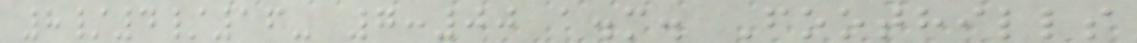8/4/16- 7:00 a.m. Foothills
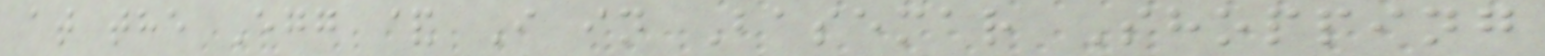at the Egg & I in Basemar Shopping
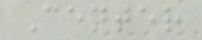Center
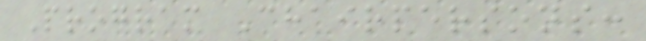Program Chairpersons:
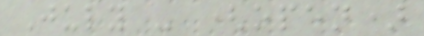July - (open)
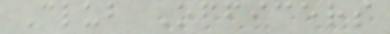Club Officers
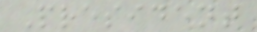President
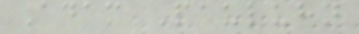Adam Pauluhn
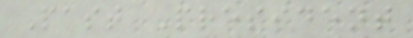Past President
